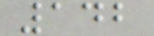142
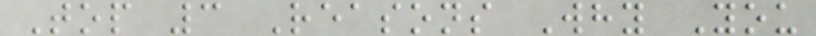Top 3 Reasons Why You
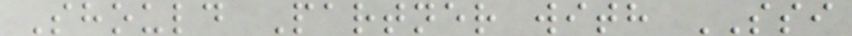Should Partner with SSI
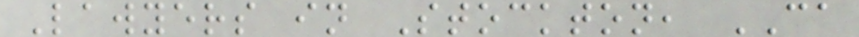Lawyers in Stockton, CA
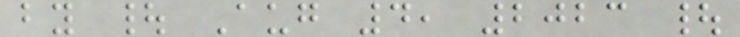by | Aug 4, 2023 |
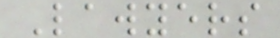Lawyers
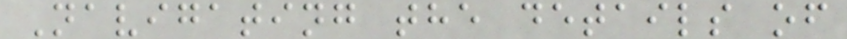Navigating the details of
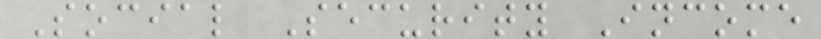Social Security Income
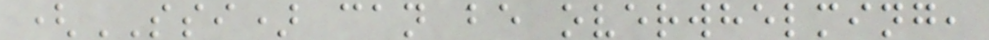(SSI) can be overwhelming,
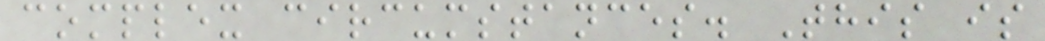complex circumstances. This is
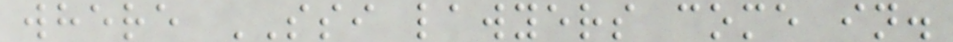where SSI lawyers come in.
